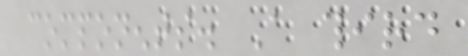components. A third
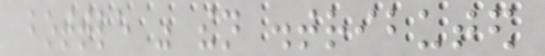bottle was then distributed
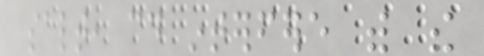salt, could interfere with the
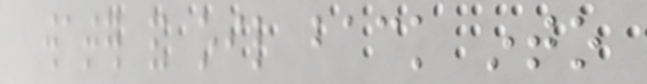water and oil back into
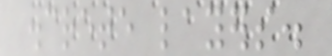discrete layers.
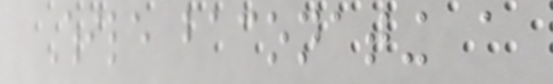While baconating a
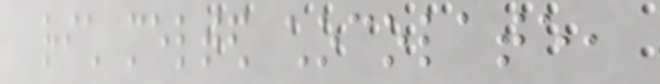rich melted chocolate,
